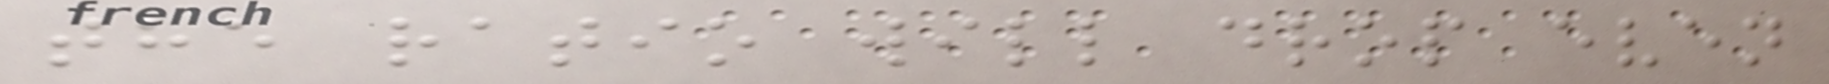the ratio will drop even
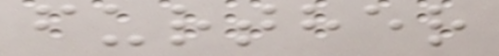further
